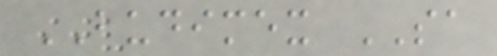BUDIMEX SA
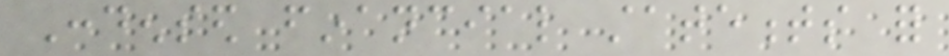Condensed financial statements for
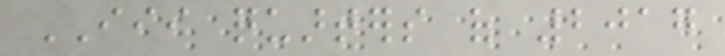III quarters of 2017
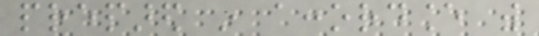prepared in accordance with
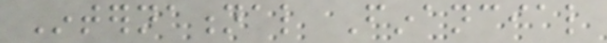International Financial
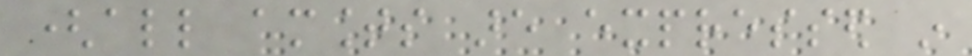(all amounts are expressed in
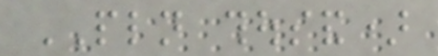PLN thousand)
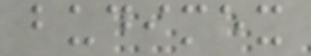budimex
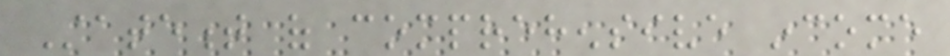Statement of comprehensive income
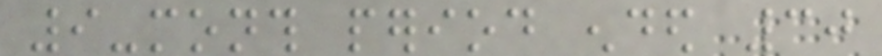9-month period ended 30
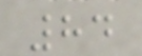84
